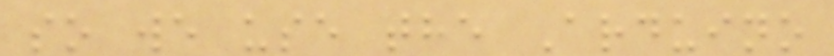so we use the Arduino
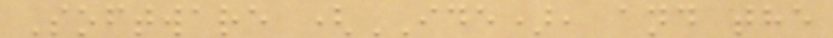Software (IDE), and the
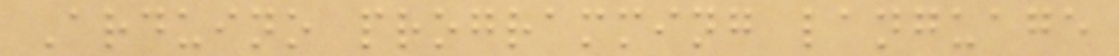Arduino programming language
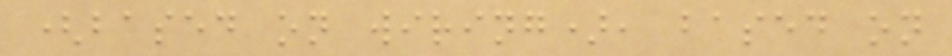(based on wiring), based on
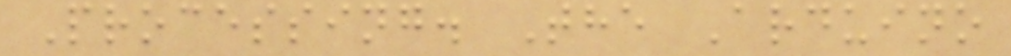Processing. The Arduino
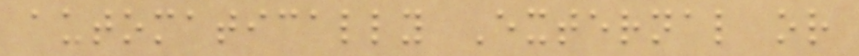automatically External or
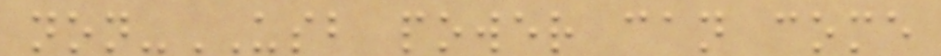non-USB power can come
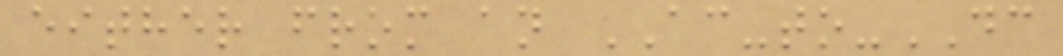either from an AC-to-DC
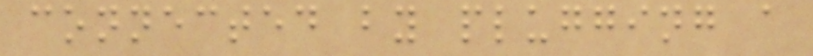connected by plugging a
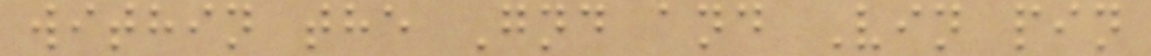within the Gnd and Vin pin
